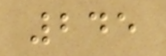245
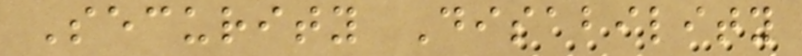Security Disability
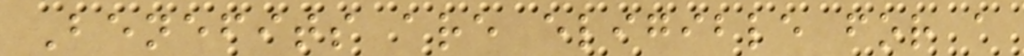Benefits are eligible for a
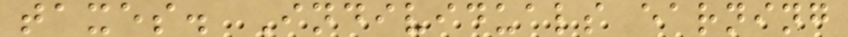taxes. Individuals earning
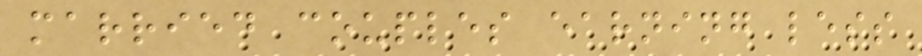married couples earning less
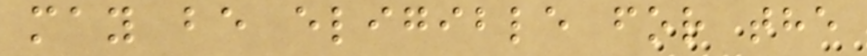may be eligible for the
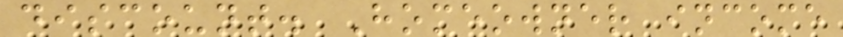discount. Homeowner income
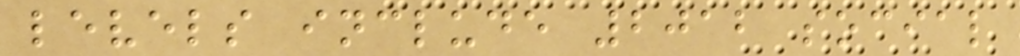levels include 2012 social
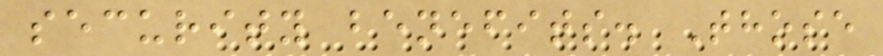security benefits. Those
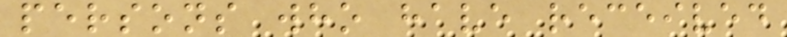persons who have received
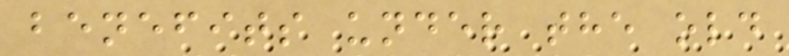benefits under the old
